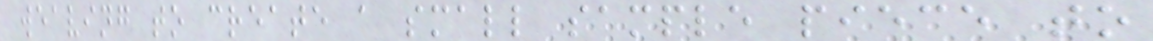weaving to create a small sample piece to
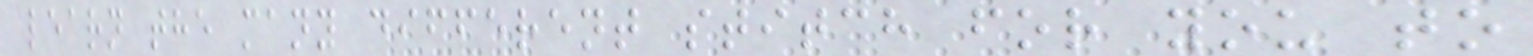learn the many different stitch for you to
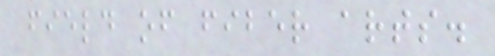field of fiber arts.
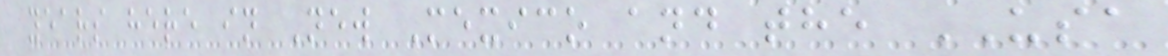years here in New Mexico and the USA
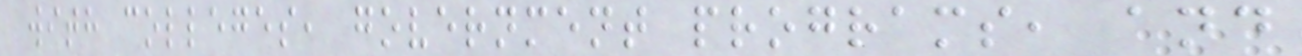with colleges, government programs, and
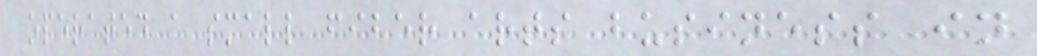operated a small fiber arts business in
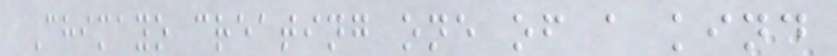Chimayo creating one of a kind
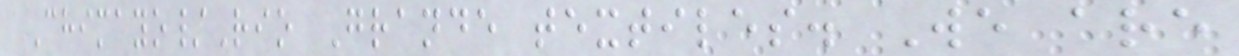Chimayo/Rio Grande textiles. We are
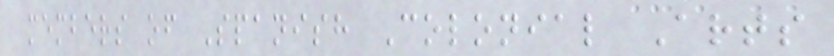members of Spanish Colonial Arts
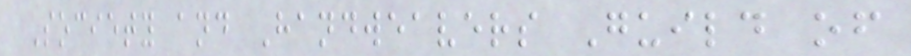Society and Handweavers Guild of
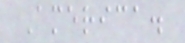America.
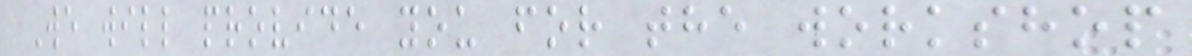We will provide you for the workshop
